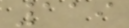119
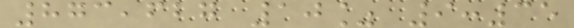873,627 10% 9:35
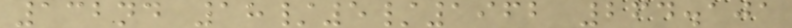132nd 18/5/1962 264.101
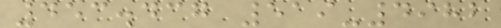453.437 519-4982
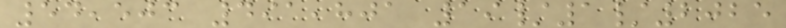54,503 491,801 19/1/2025
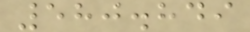580.849
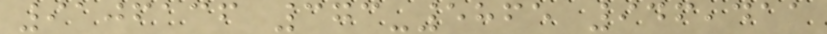9106136 373-5865 946,411
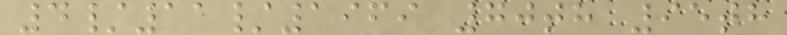4/11/1969 70th 95th
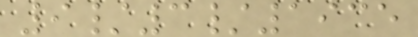9/3/1935
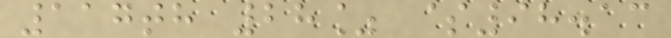117th 28% $98.13
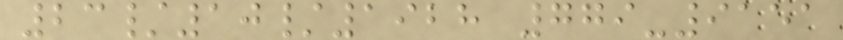23/10/1928 779-9151
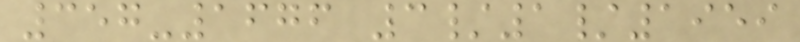357-1676 3/1/1959
